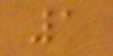1
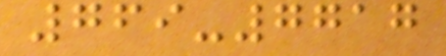769-7717
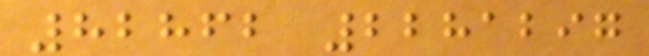82862 2281297
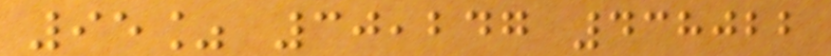95% 30,247 438022
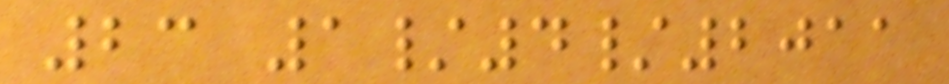23 1/4/2011
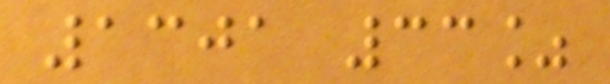1301 33%
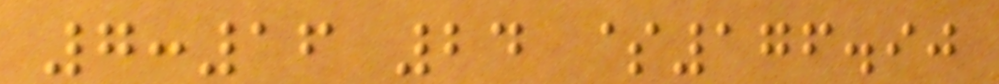7:16 24 $176.90
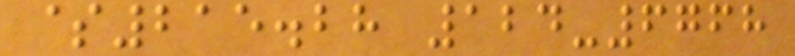$215.28 124-6768
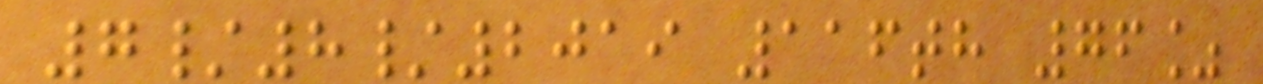7/8/2019 116th 76%
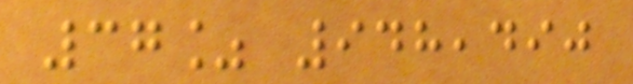37% 948,490
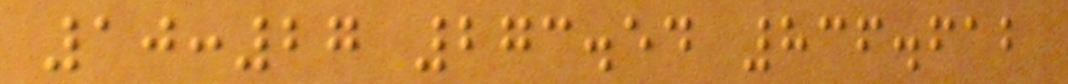10:27 273.54 836.612
